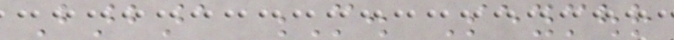Barbara M. Seymour
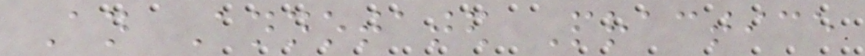An Annotated Practice
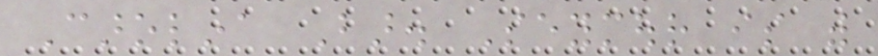Carolina Bar. Seymour is with
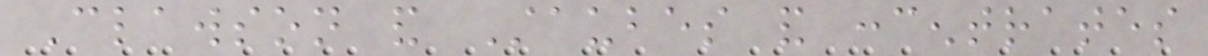Clawson and Staubes and concentrates
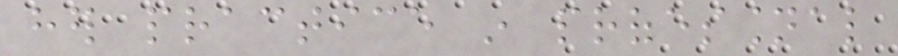her practice in professional
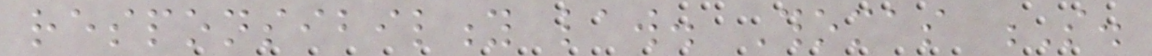responsibility law. Thomas S.
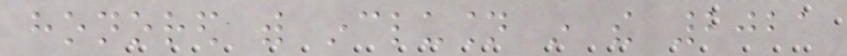honored with inclusion in the 2021
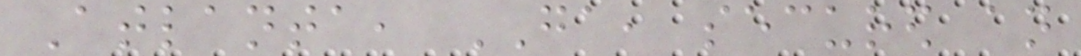Atlanta, GA, secured an
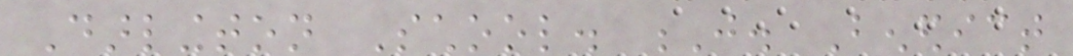Darlington School. J. Benedict
